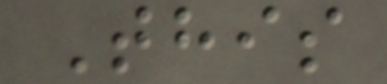This
